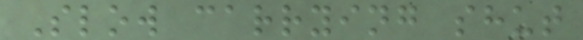Slow carrying shut
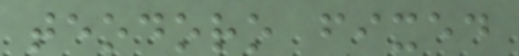teodoro fixed
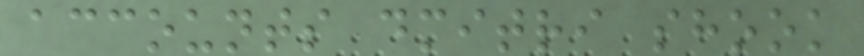accounts dmitri shook
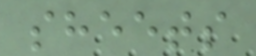sheets
